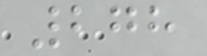278
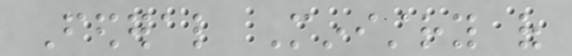Federal Ministry of
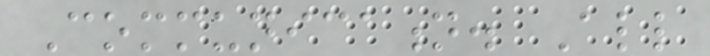Communication. All
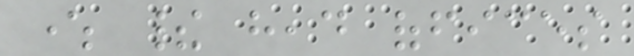where their head offices
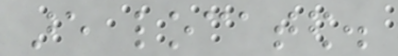are located.
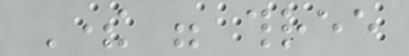There were three
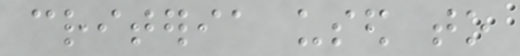criteria used to
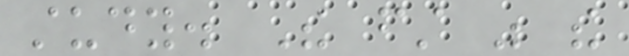study. The first was the
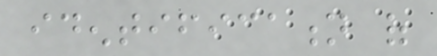identification of
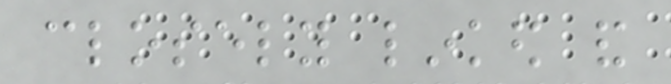closely linked and
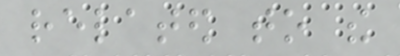related to the
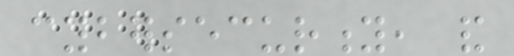cybersecurity, and
